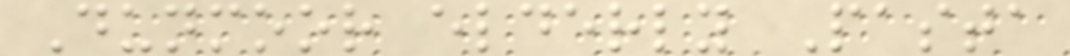Dunmoor elderly Pasta
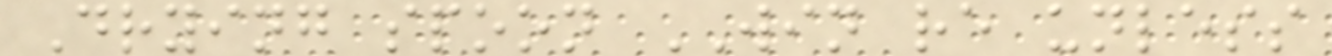Drying spoon WIN re unless
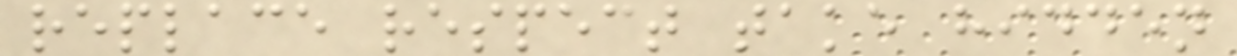replace respect take hidden
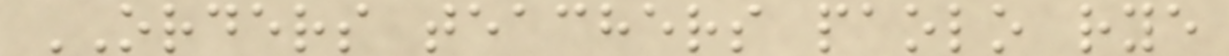ORDERS teachers paolo rye
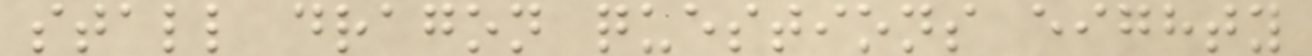stall dragon questions eighty
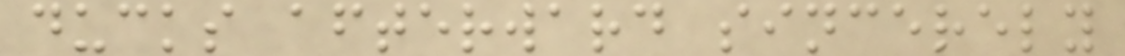ducks afterward sincerely
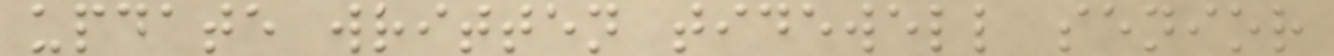update written tidewell senior
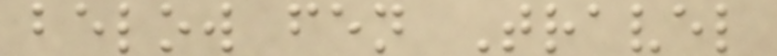below fen Travel
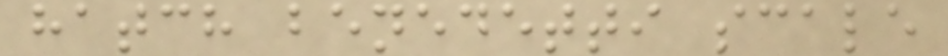hatch benedetti scale
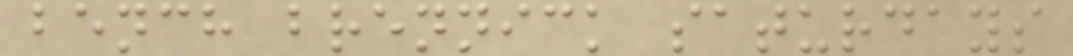bench brennick saturdays
